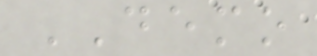DEMO
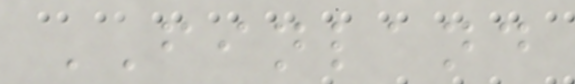FINLAND
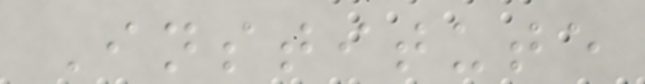Institute
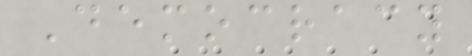Democracy
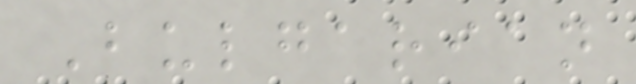Bulgarian
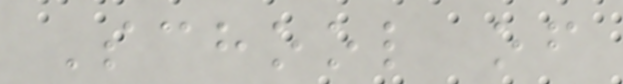School of
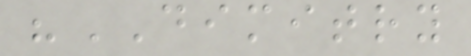"DIMITRY
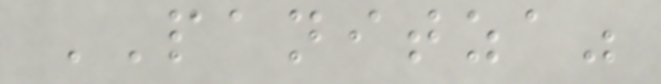PANITZA"
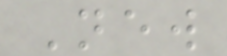New
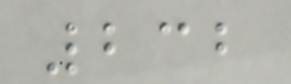232
